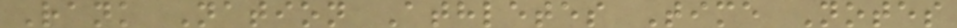Rank Nation Athletes Time Notes
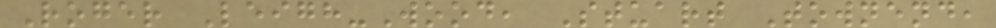Roger Leigh-Wood, Stuart Townend,
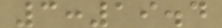3:19.4
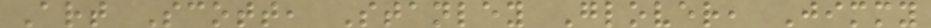Art Scott, Stanley Glover, Jimmy
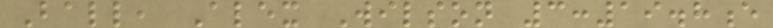Ball, Alex Wilson 3:19.8e
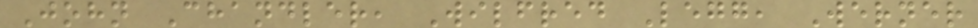John Chandler, Wilfred Legg, Werner
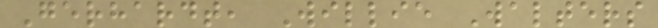Gerhardt, Willie Walters
